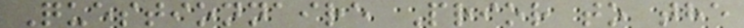Questionnaire Prior to the
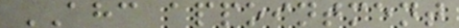AHC appointment
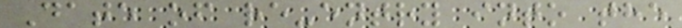Date of re-entry into the
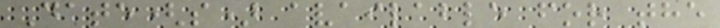Date(s) available for the
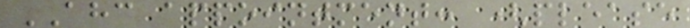AHC appointment: (please
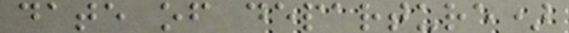date of departure)
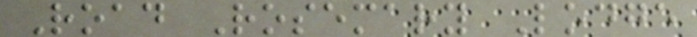Road Rosemary Lodge
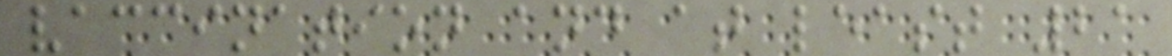vaccination and at least 21
